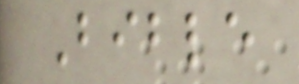Bible
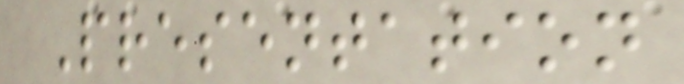Presentation
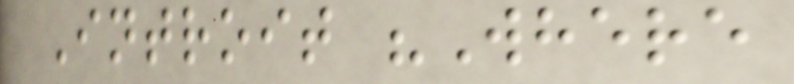Introit "Where
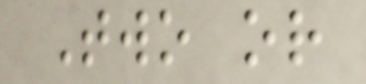Two or
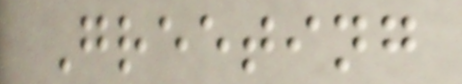Greeting
